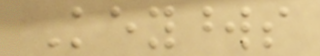Keywords
